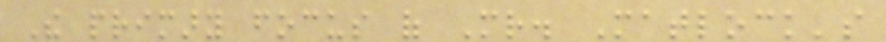The primary focus of Mr. Matlock's
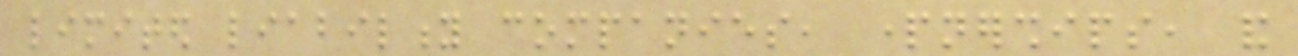limited liability companies, partnerships, and
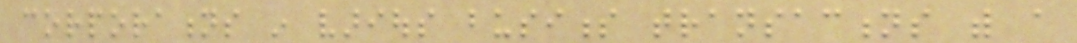corporations in various business transactions with a
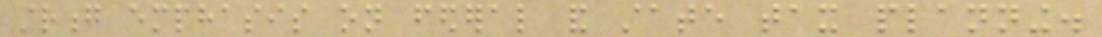strong emphasis on federal and state tax planning.
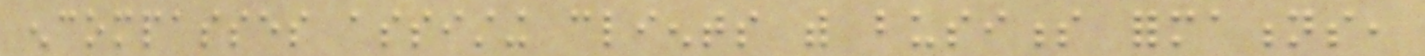encompasses assisting clients with business formations,
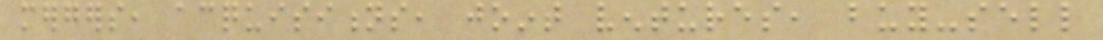mergers, acquisitions, joint ventures, buy-sell
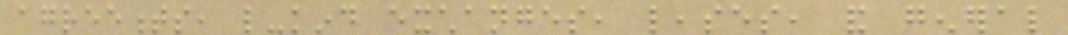agreements, like-kind exchanges, leases, and general
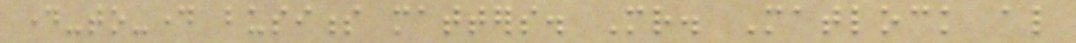day-to-day business matters. Mr. Matlock also
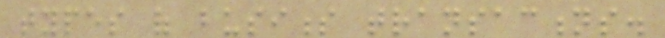types of business transactions.
